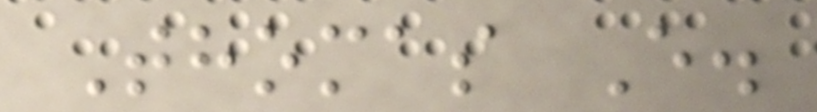Thomas E.
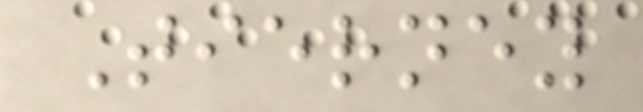Tierney
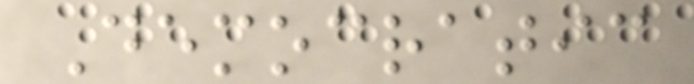Democratic
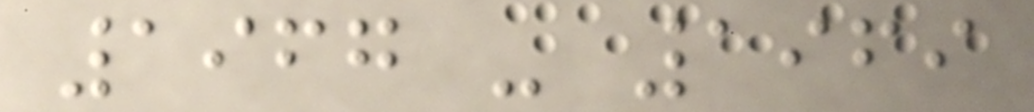1967 - 1969
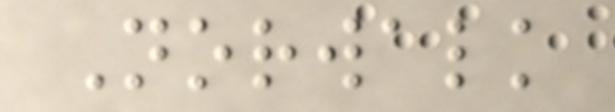Norwalk
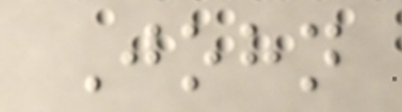John
